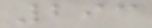293
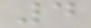4
